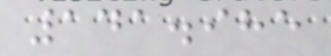141.985
